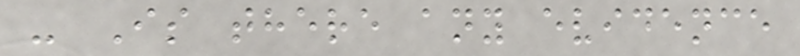- Is there any evidence
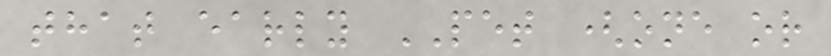that early PET (one or
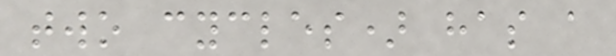two cycles) has a
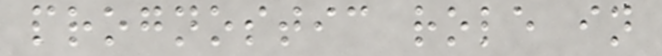prognostic role in
